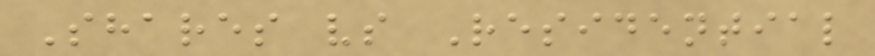Shares vs Residential
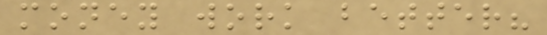money work better?
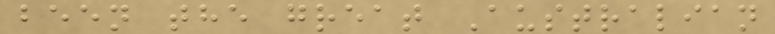been the great Australian
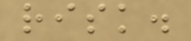risk.
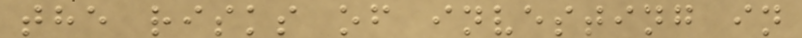the risks of investing in
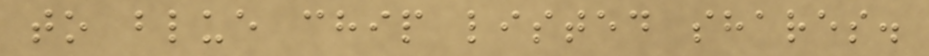to blue chip listed shares.
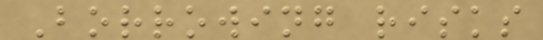Borrowing risks
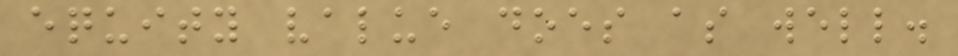equity value does as well.
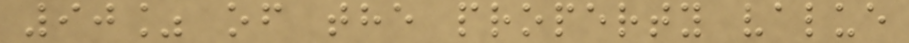90% of the property value
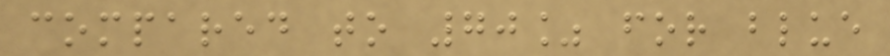compared to 70% for blue
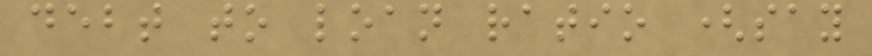debt to loan ratio (say
